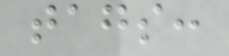tags:
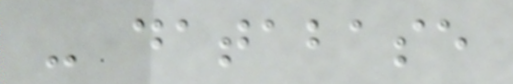- database
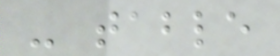- table
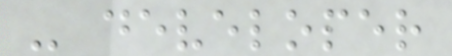- developer
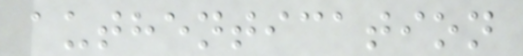authentication
